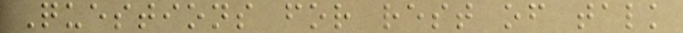Questions for rest of talk
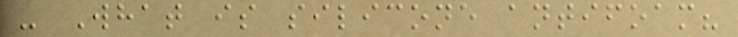- What is silicone antifoam?
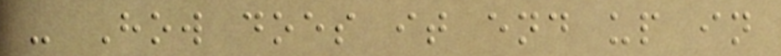- How does it end up in
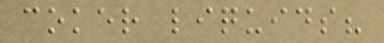coker liquids?
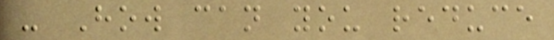- How can you reduce
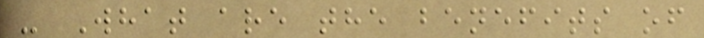- What are the benefits of
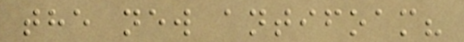the new antifoam?
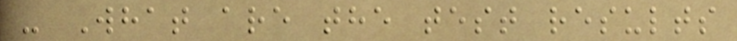- What are the test results
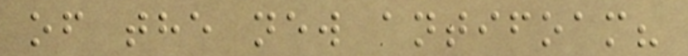of the new antifoam?
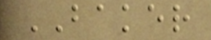BAKER
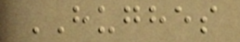HUGHES
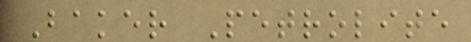Baker Petrolite
